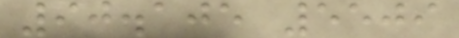90.105 5509
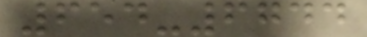654-6744
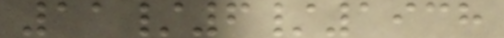11/6/1938
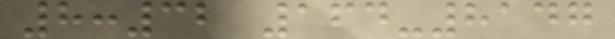8:32 164-8147
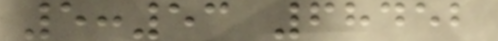5:53 68452
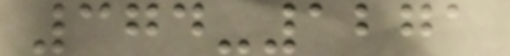374-1271
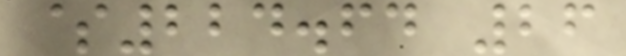$224.64 26
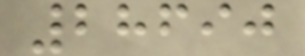28690
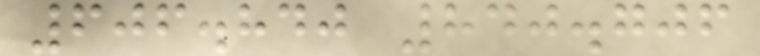606.840 840.706
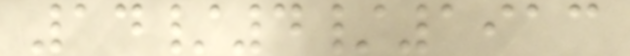14/4/1913
